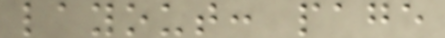layout: page
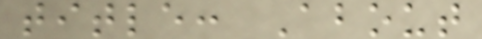title: About
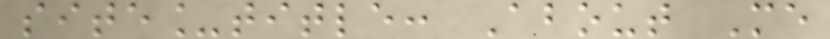site_title: About Me
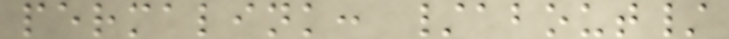permalink: /about/
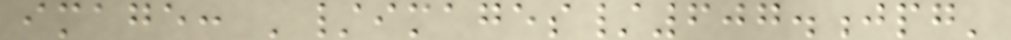image: '/images/607.jpg'
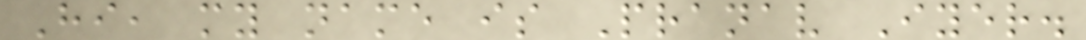Hi, my name is Pranav Iyer.
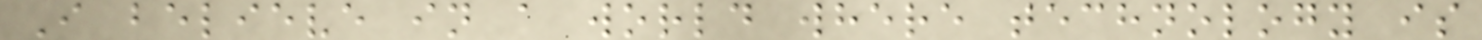I believe in a world where technology is
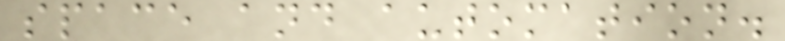space and automation.
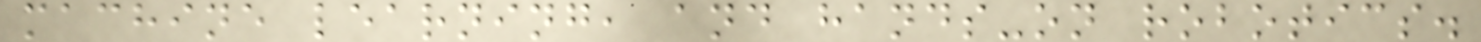machine learning, and hands-on robotics.
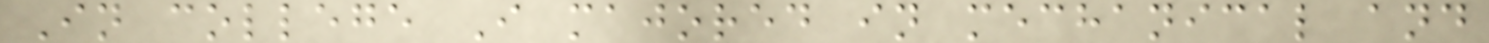In college I majored in mechanical and
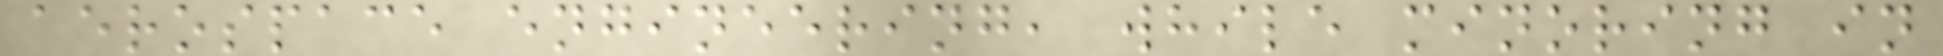aerospace engineering, while minoring in
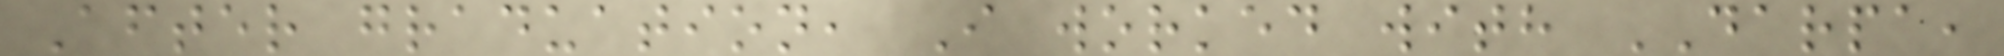After graduation, I worked with DARPA,
